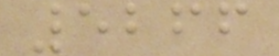5266
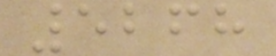5268
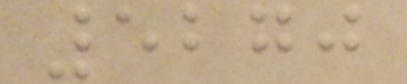5270
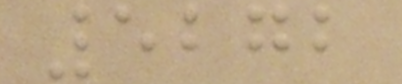5272
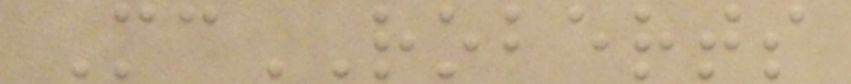McROBERTS
